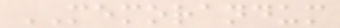MEMORANDUM
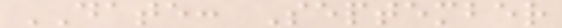DATE: September
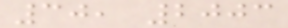30, 2003
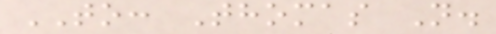TO: Thomas N.
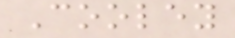Cooley
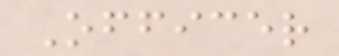Officer
